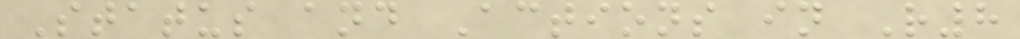Status and Actions in R8
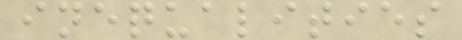inequalities
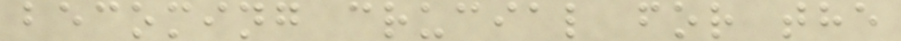becoming crucial for the
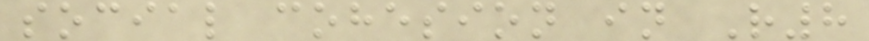social cohesion in R8
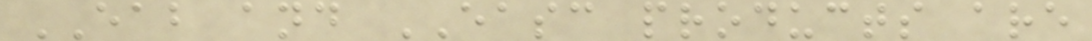EAB and EASC products are
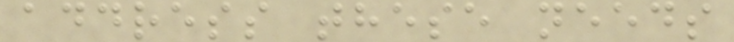address these needs
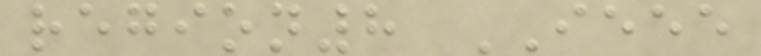region8 IEEE
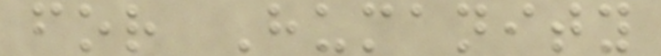for Humanity
